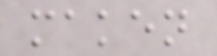maken
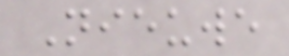Nieuwe
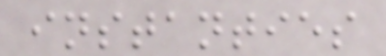instanties
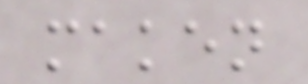maken
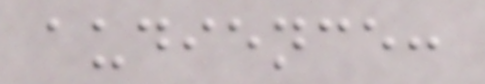audience:
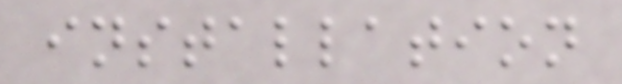installation
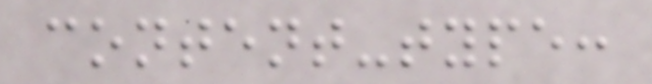content-type:
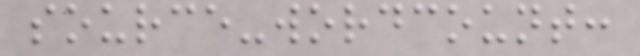source-wordcount:
